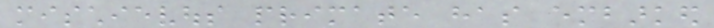mischievous primate has embarked
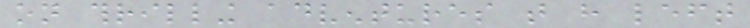on thrilling adventures that have left
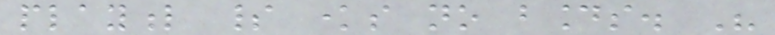playful spirit knows no bounds. His
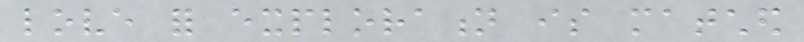love for exploration is matched
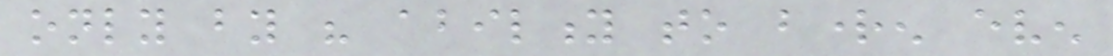only by his ability to brighten even
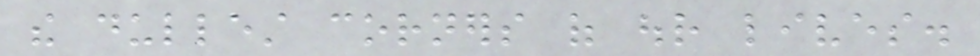the dullest corners of our lives.
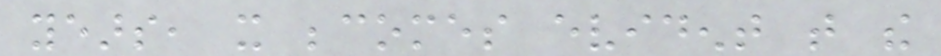years, it becomes evident that the
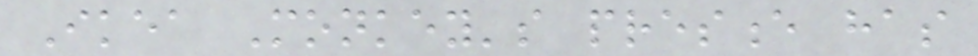Ikea Monkey's presence has
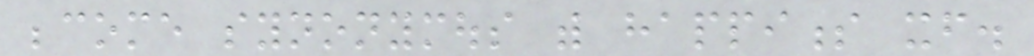become synonymous with happiness itself.
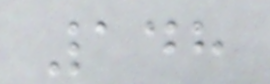148
